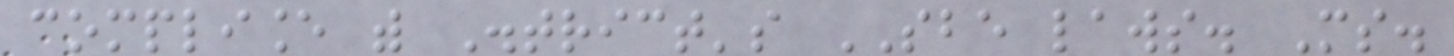compliance with District's SBE laws. Ms.
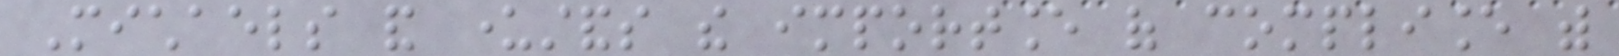Michaels and understands the importance of compliance with
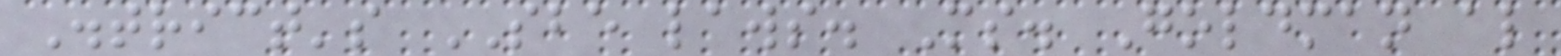District's SBE laws. Ms. Goldman also
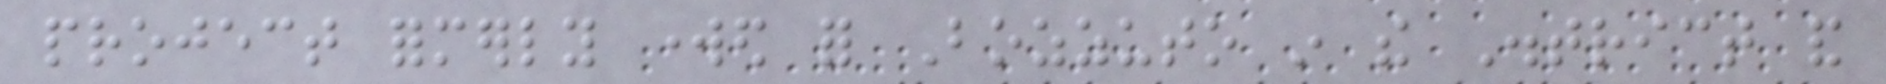project formerly worked for Bozzuto in the District and
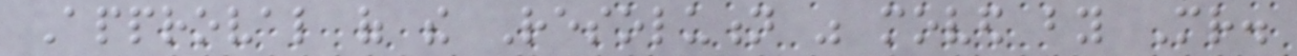Approval of the Resolution was moved by Mr.
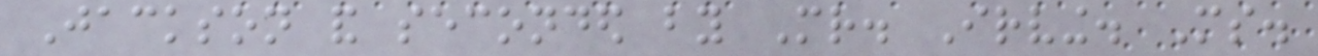Jackson and seconded by Mr. Irving. Ms.
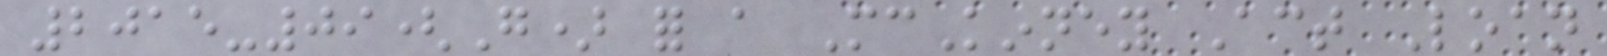2015-09(G) for a McKinney Act Loan
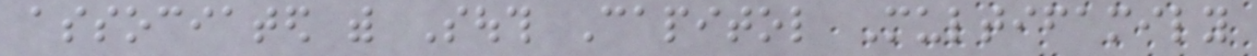associated with South Capitol Multifamily
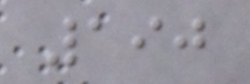190
